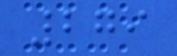279
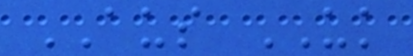AUS UK
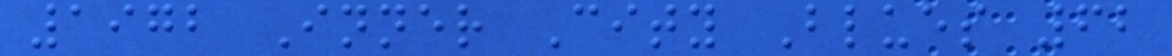1972 Inner City Blues 62
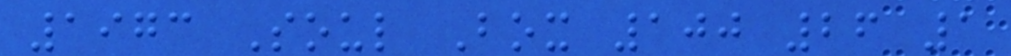1973 Soul Box 100 26 1
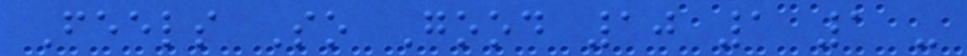Feels So Good 10 1 1 -
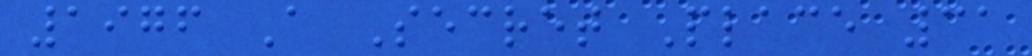1976 A Secret Place 31
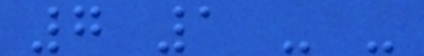7 1 - -
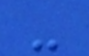-
